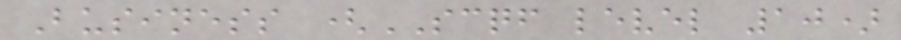Business (SCQF level 10)
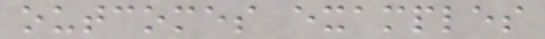outcomes examples
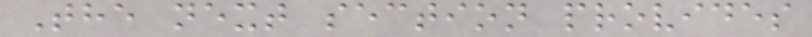The next section provides
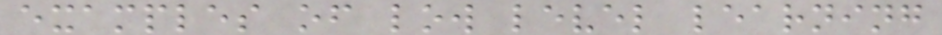examples of low level learning
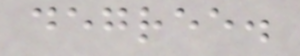degree.
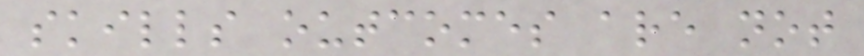skills outcomes are not
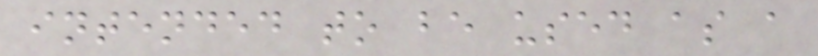intended to be used as a
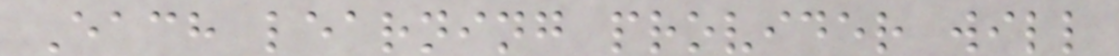Each learning provider will
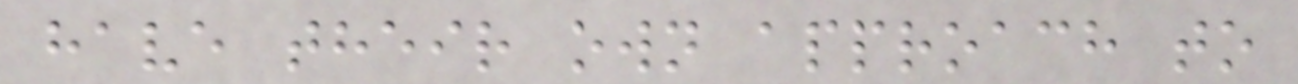have their own approach to
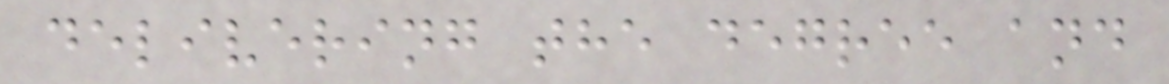delivering the degree and
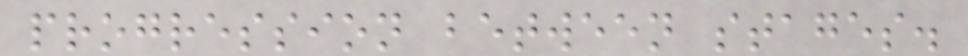progression between stages.
